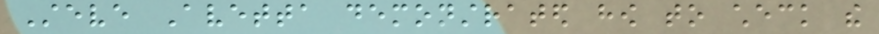Steve Avetta demonstrated how to check the
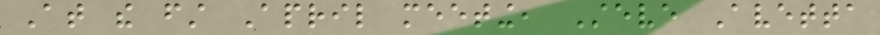At the first April meeting, Steve Avetta
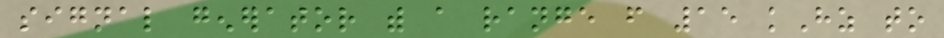signal generator with a range from 15 kHz to
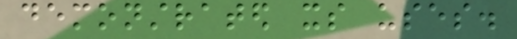demonstrated its uses.
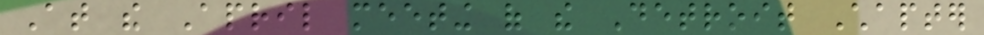At the April meeting of the Detroit Chapter
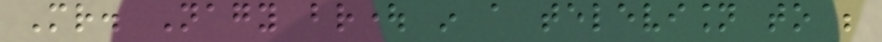Mr. Nagy brought in a television to be
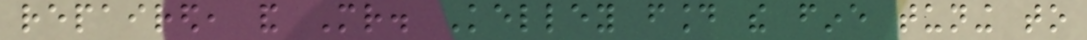repaired, and Mr. Kelley found the fine tuning to
